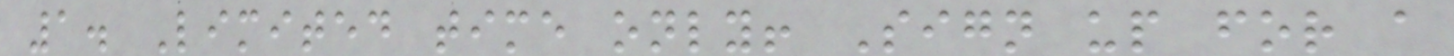1. Limited time only! Sign up for a
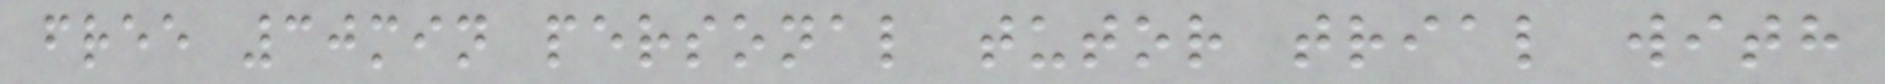free 30min personal tutor trial with
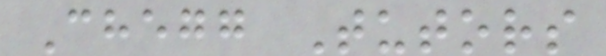Chegg Tutors
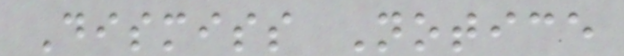Dismiss Notice
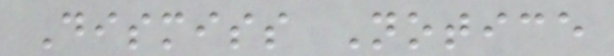Dismiss Notice
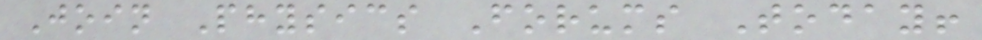Join Physics Forums Today!
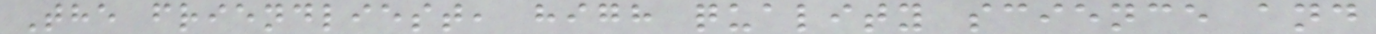The friendliest, high quality science and
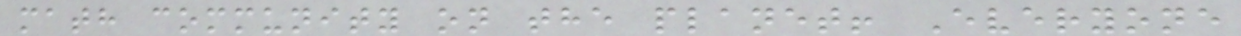math community on the planet! Everyone
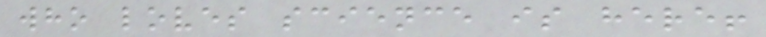who loves science is here!
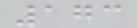173
